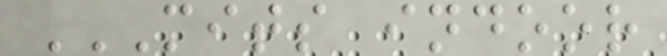MITS INDOOR
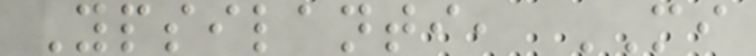Ypsilanti, MI
